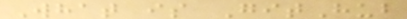What is GitHub
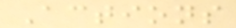Actions
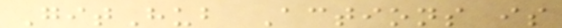GitHub Actions is
